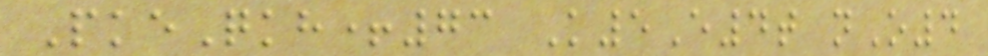PkeQkh+73 K5E4t nO4
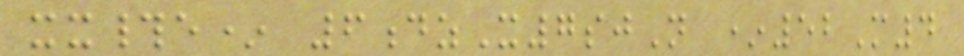xx#e* 6dzX7sjN *52M4
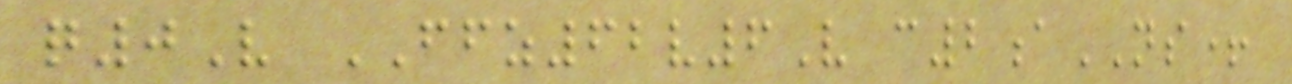q0V FFZ62v6V c2aNS+
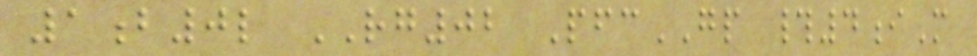1b0l RG02 PfcGP #4iM
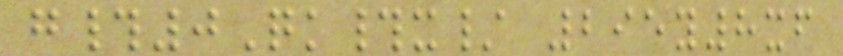g#0Qk#x/ 295y8xf
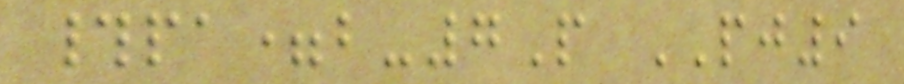#pa=b-7P PJ9
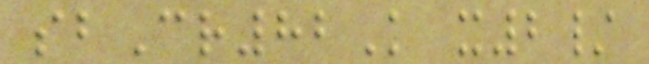sbCr82K x2/
